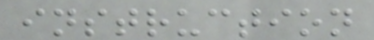instruction
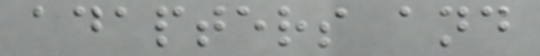adapters and
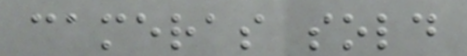cameras sold
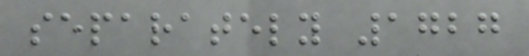separately 1727
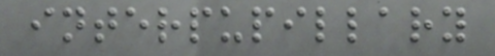interpupillary
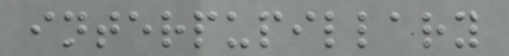interpupillary
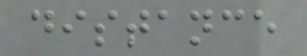distance
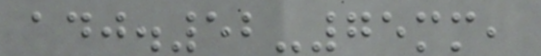adj.52-75mm,
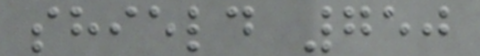shield 750
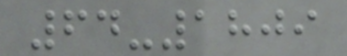64-1809
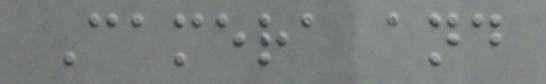Camera and
